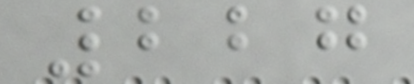227
